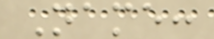Name:
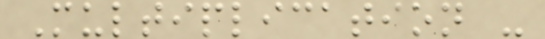Multiplication -
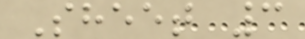Sheet 3
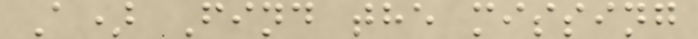A) Find the missing
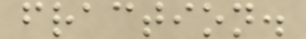fraction.
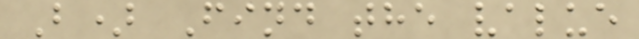B) Find the value
